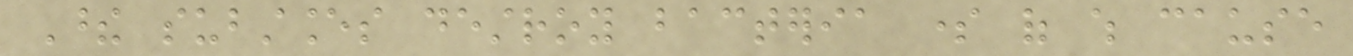These substances destroy bacteria some of which cause
